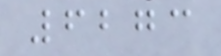6273
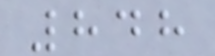848
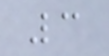3
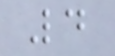4
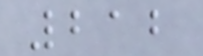212
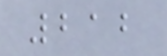212
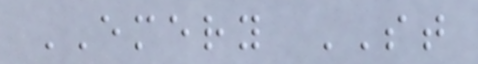EMERY ST
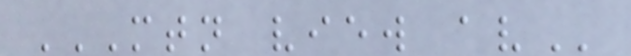MTN VIEW AV
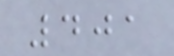401
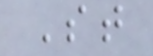St
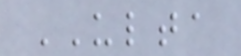ULTA
